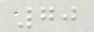70
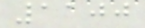1100
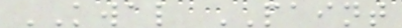KWAL PAINT
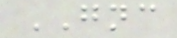GNC
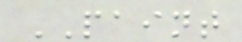PAINT
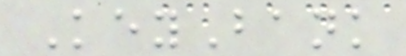KeyBank
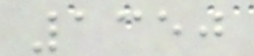1350
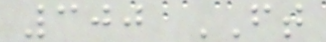300 FT
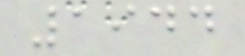1944
